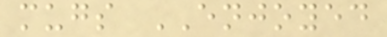mugs ENJOYED
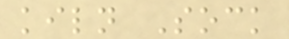kiln Sock
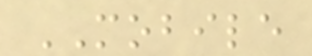MOBILE
